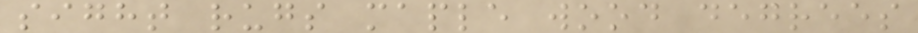sight rugs maple wood degrees
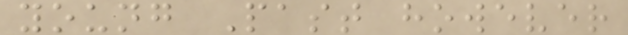young Past however
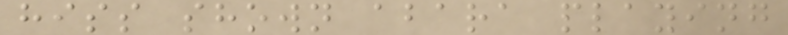hiss shown abara playing
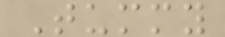Tummy
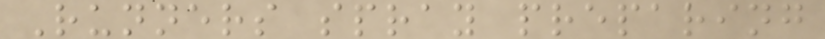Runners spray preparing
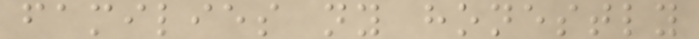families ny honestly
